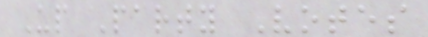Up Party Votes
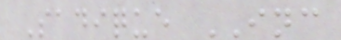Sadique INC
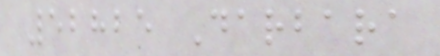52825 Darbara
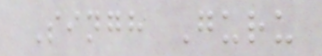Singh Guru
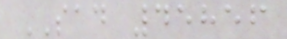SAD 45856
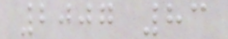2007 83
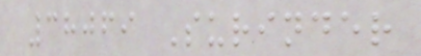38069 Surinder
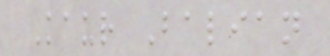Kaur Balian
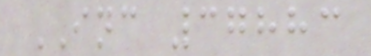INC 37883
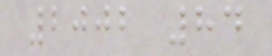2002 84
